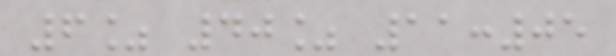6% 40% 11:05
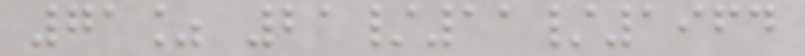71% 21/11/1964
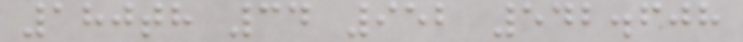180th 34 952 542.608
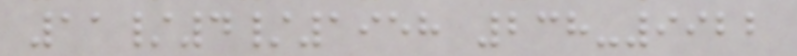11/4/1958 238-9922
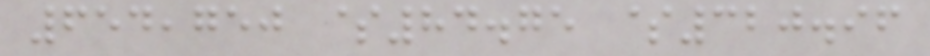654,750 $84.75 $320.96
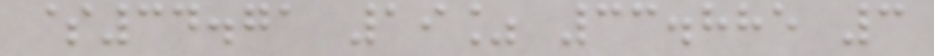$34.71 19% 33.885 3
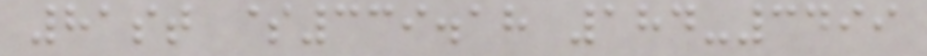81st $339.18 184-3499
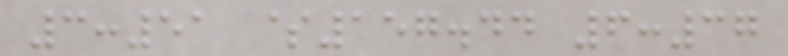3:51 $157.44 6:37
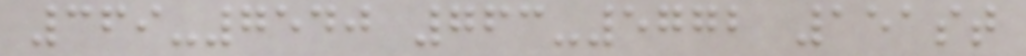369-7540 763-5772 151st
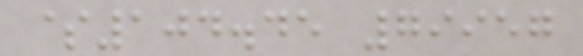$104.45 79957
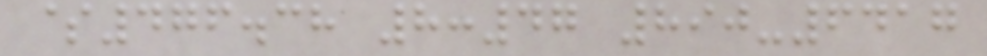$476.38 8:47 890-6417
